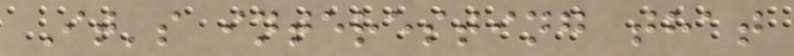It's interesting that
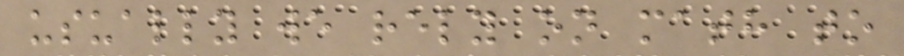usually we rely on math to
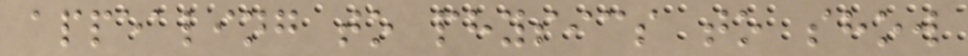appealing to physics to show
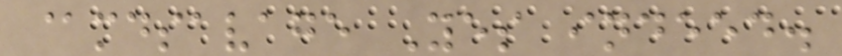@mdsavage Yes indeed.
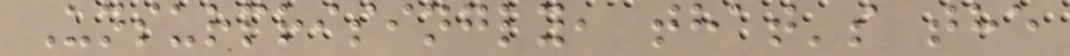Unsurprisingly, that's the
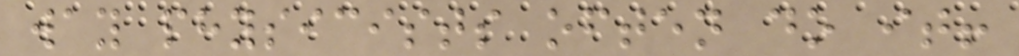way physicists often do it!
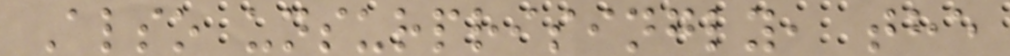Also unsurprisingly, the
